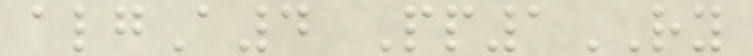algA4 Pp1RY
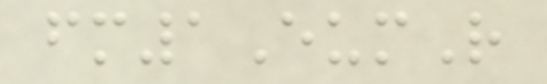fm1EumR
